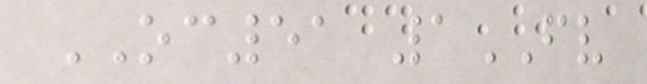OC51 1FV
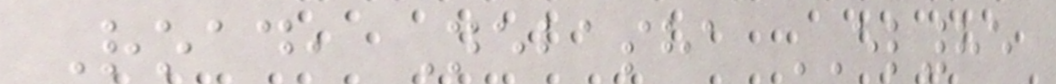Road, Nebasha EL85
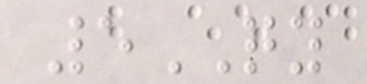5QY
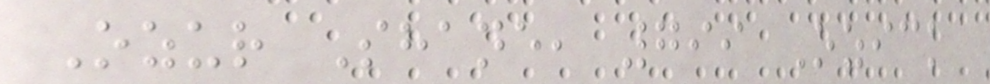Ozur Shane, 799 Ozick
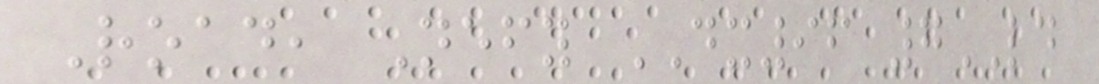Road, Nefy DX96 7LD
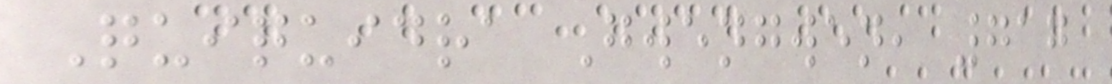Quiquidra Gwengwen, 717
